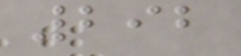292
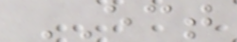ECT
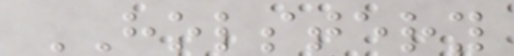HOLSTERY
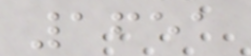1651
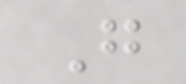G
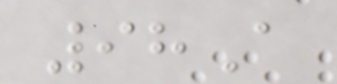98A
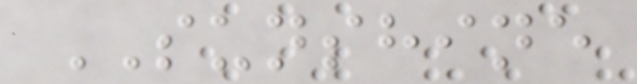SUNSHINE
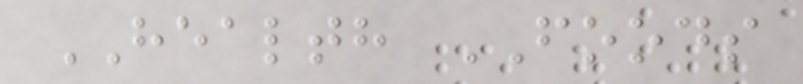HEALTH FOODS
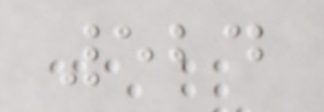524
